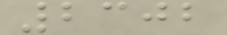2302
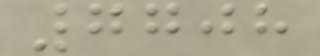7708
